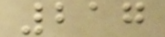217
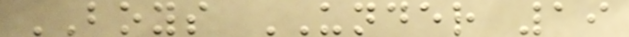BOYS UNDER 19
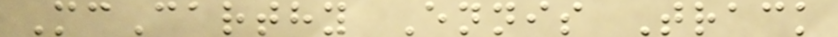McCarthy Ennis Track
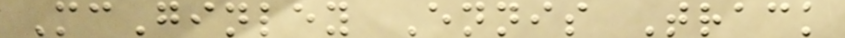McGinley Ennis Track
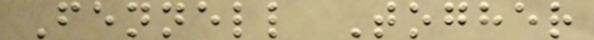Fennell Togher
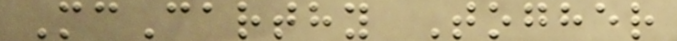McCarthy Togher
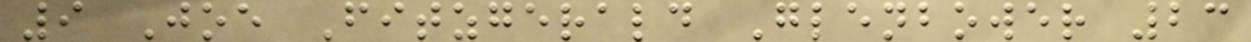9 Joe Fitzgerald Glenbower 23
